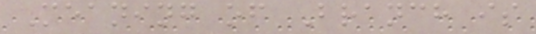Meaning of Branch is
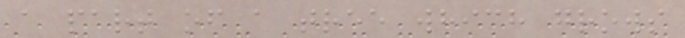a part of a tree which grows
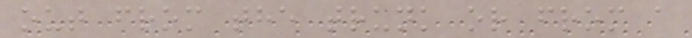out from the trunk or from a
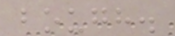bough.
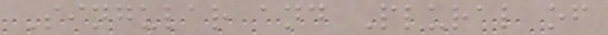Singular and Plural of
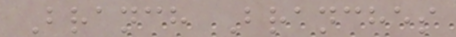Branch Branches
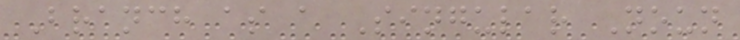Branch as a Singular Noun
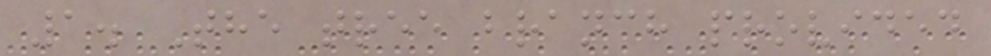1. The tree branch provided
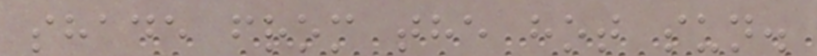shade from the hot sun.
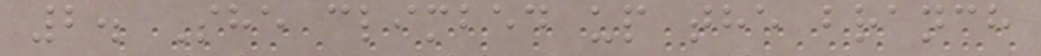2. She climbed up the branch
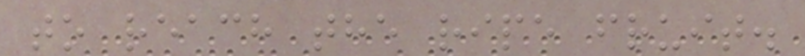to reach the ripe fruit.
